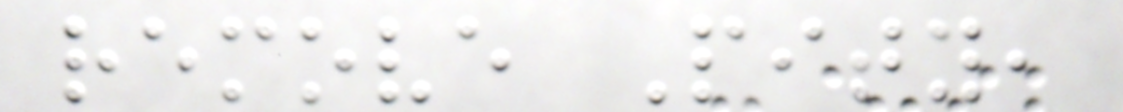remove Pity,
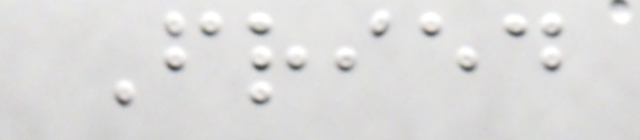Fried
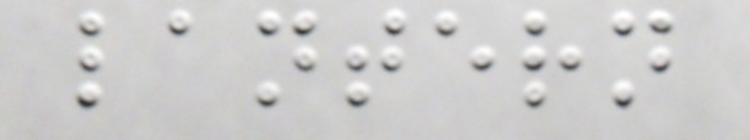lantern
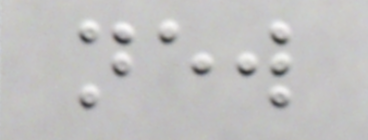new
